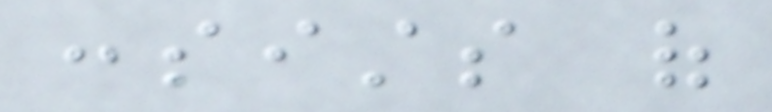consists of
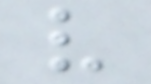very
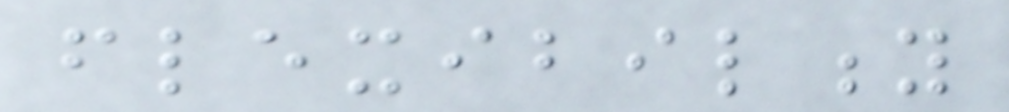flexibility
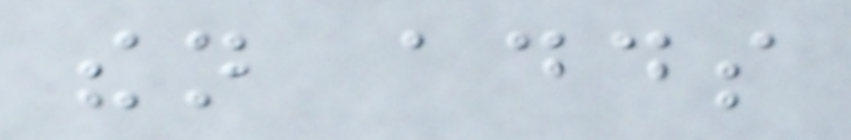then adds
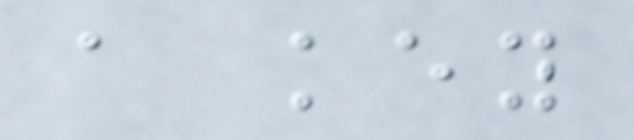a key
